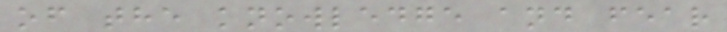of the knowledge and fear
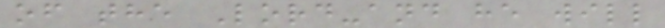of the Lord-and he will
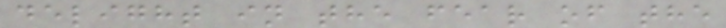delight in the fear of the
